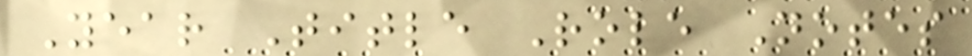Year Title Role Notes
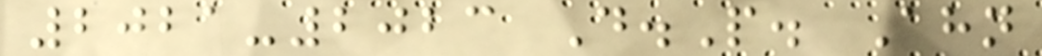2021-2023 D.P. Ahn
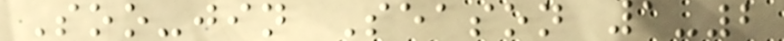Soo-jin Season 1-2
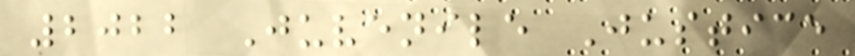2022 Juvenile Justice
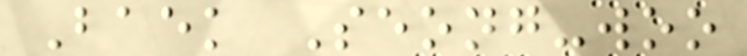Baek Seong-woo
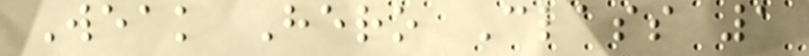Weak Hero Class 1
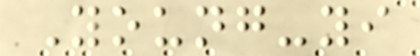Young-yi
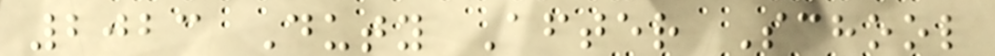2023 Duty After School
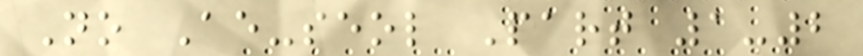No Ae-seol Part 1-2
